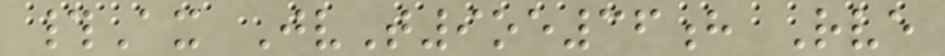#Ax JvT9oe36h Rve
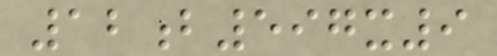12b597x9
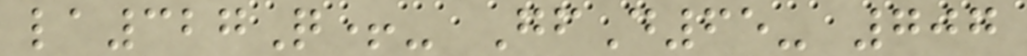la327Q+- GfD65- 707
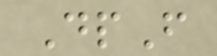DpF
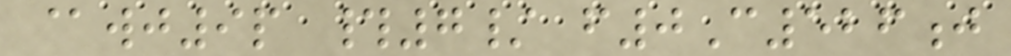@wj9p #7/ f0C526j
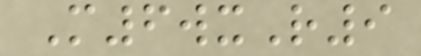M6wxR9
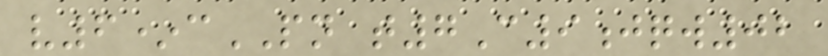v6*cPN t7C9jqw02
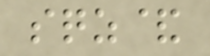sqz&
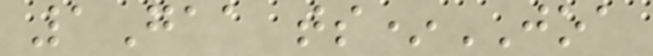1Gaa ts*JOA
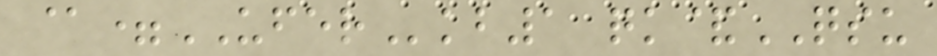@=UFERkb1 qk&QSU
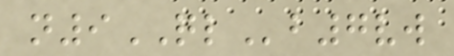n9QLb7vw
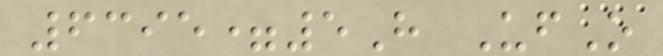6395=5H UfO
